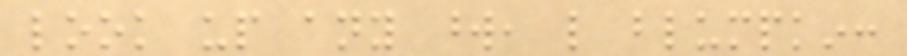look up any word, like blumpkin:
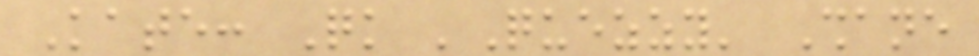Kate: Quick 'Quezzy' Shane
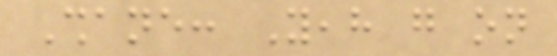Shane: Yeah go on
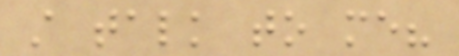still talk to me?
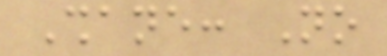Shane: No
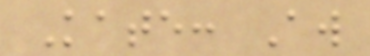Kate: Aw
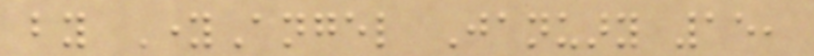by YoungAngel January 15,
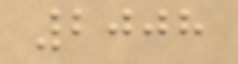2008
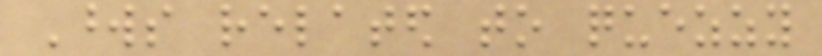Words related to quezzy
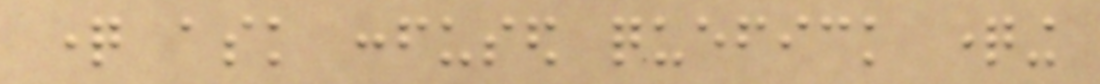question ask confused quefick questioning
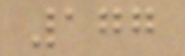177
